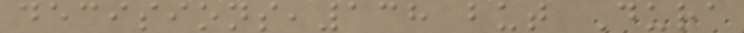decisions,138 but Dura
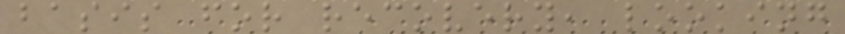basis for recovery, looking
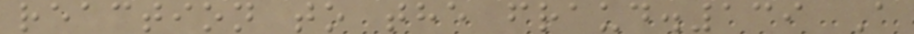reaction to the fraud.139 A
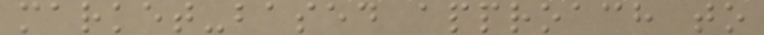market-based approach to
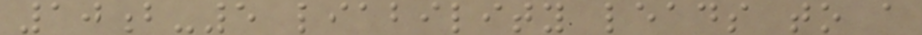10b-5 liability leads to a
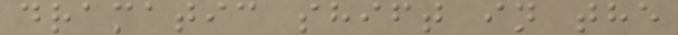dramatic shift in the
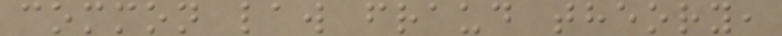common law fraud theory,
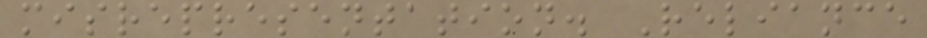misrepresentation. Reliance
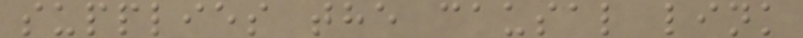supplies the causal link
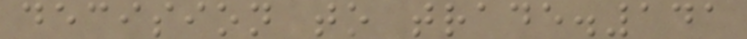decision to trade.141
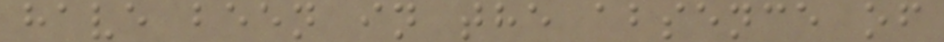have been in the absence of
